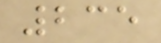235
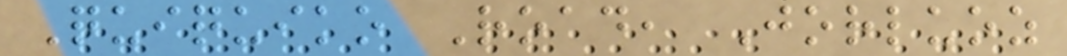Quiquiko Road, Jorluoz
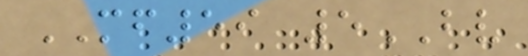MF59 5BV
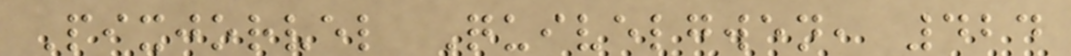Pixjorvel Quivelgwen, 424
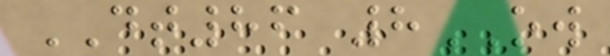DT86 8OW
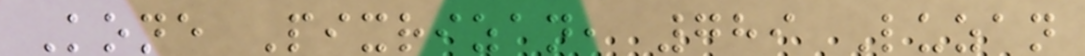Kone Pixrizan, 789 Luzan
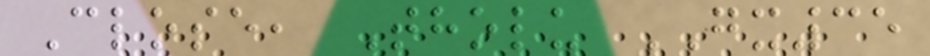Close, Tholu GX35
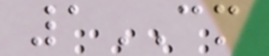1CM
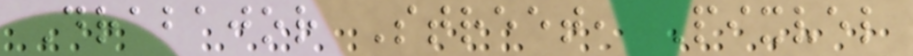Drabajor Street, Pixvel
